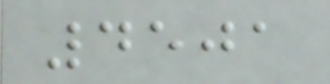4501
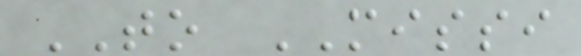TO MISSI
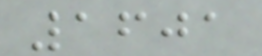1601
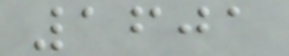1601
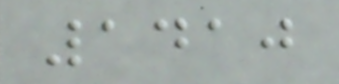1410
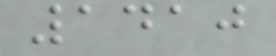1410
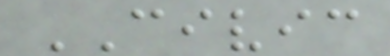CIVIC
